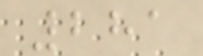281
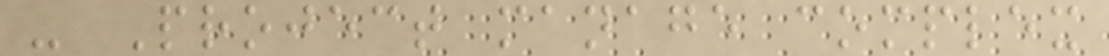- Project manage complex
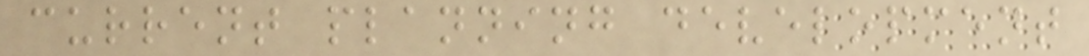current planning development
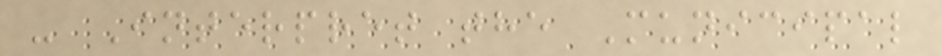- Interpret the Municipal
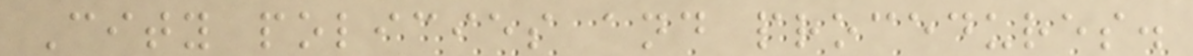City policies and procedures.
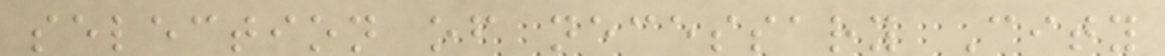selection of necessary City
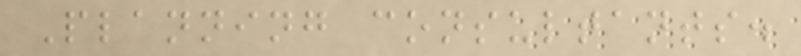Planning consultants.
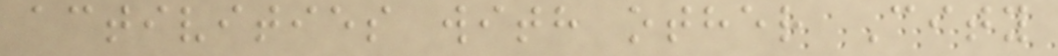activities with other City
